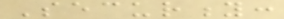Security:
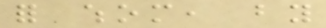for whom, by
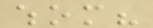whom?
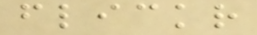flickr
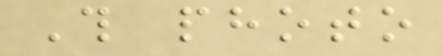This photo
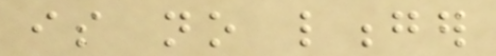is no longer
